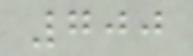700
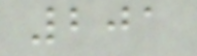201
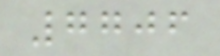7706
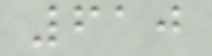610
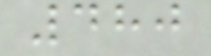480
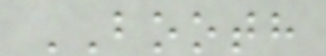BOOTH
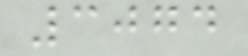3074
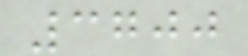3700
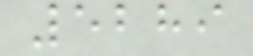5289
